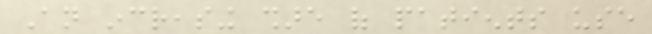An increasing share of patients use
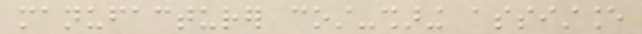manufacturer cost-sharing assistance
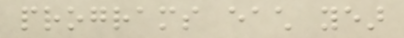programs each year
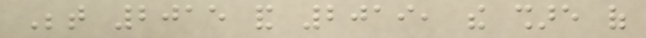Between 2015 and 2019, the share of
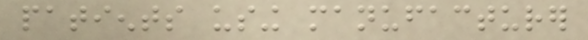patients using manufacturer
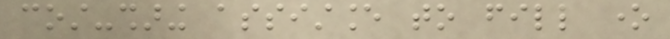cost-sharing assistance to fill one
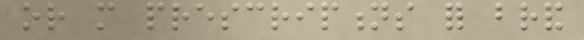or more prescriptions for brand
